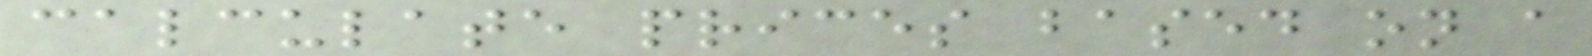calculate prices based on a
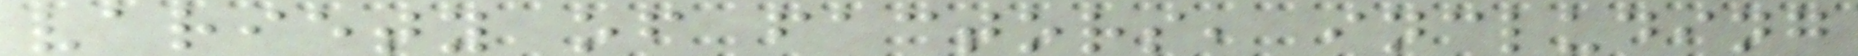variety of factors, including
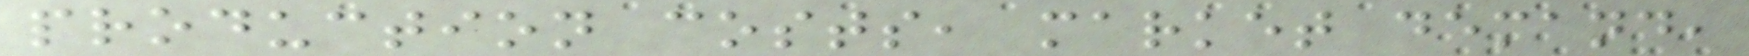production costs, market demand,
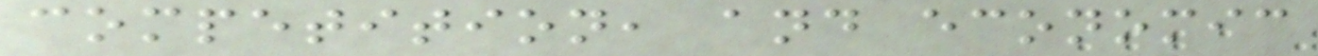competition, and economic
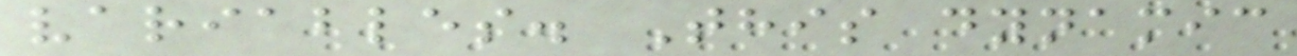variables. This dynamic
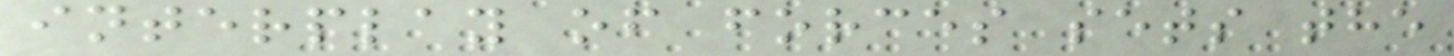interplay of forces sets the
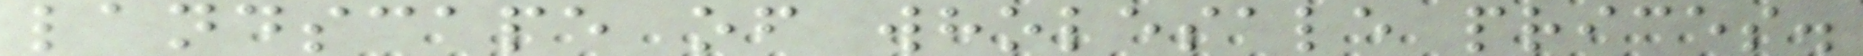landscape of wholesale prices.
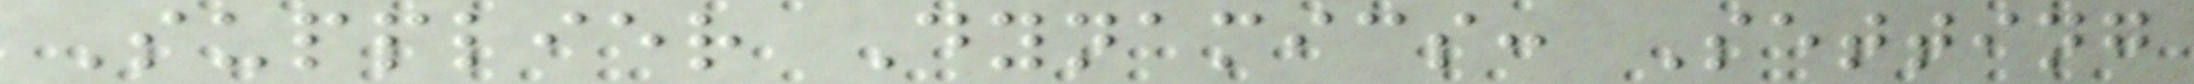Supplier Dynamics: Setting
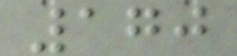170
